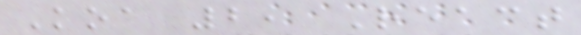Koa 2, React
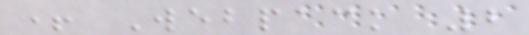+ Webpack 2
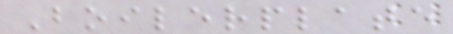Boilerplate
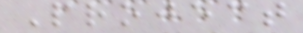Project
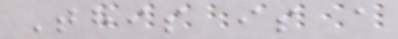This is a
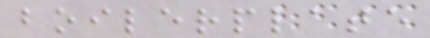boilerplate
